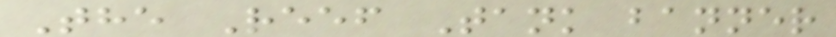The Reef Tank banner
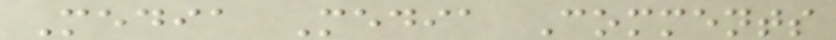Media Media Comments
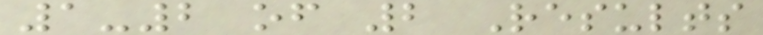1-2 of 2 Results
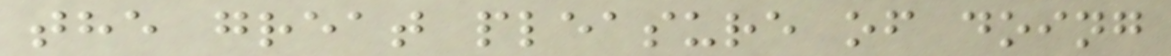the great pleasure of doing
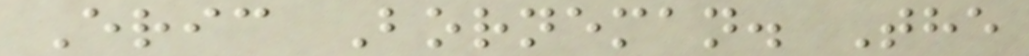Eric Borneman. The
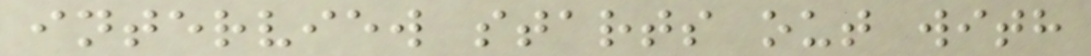interview starts out with
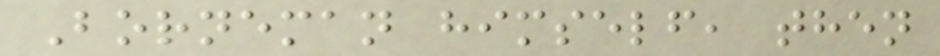Borneman himself, then
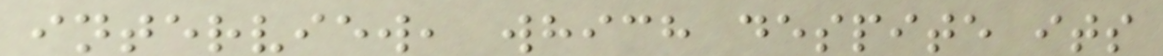interview, which despite its
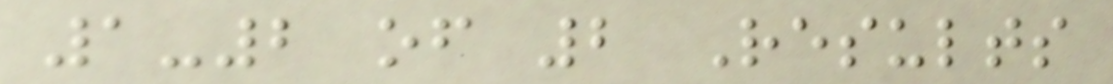1-2 of 2 Results
